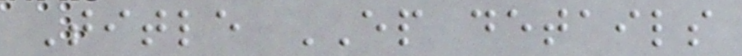Title EP details
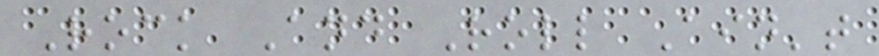Rock And Roll Ain't
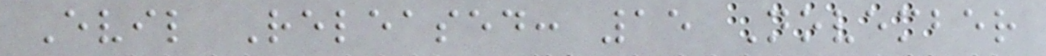Evil Released: 15 November
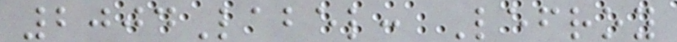2004Label: Lefroy
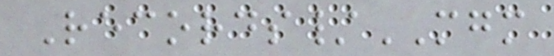Records/MGM
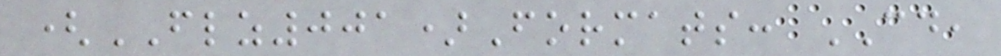(FLZ001)Formats: CD,
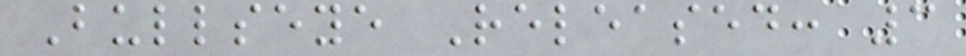Bullseye Released: 3
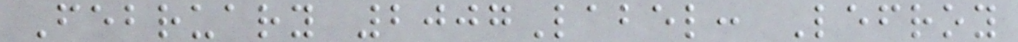February 2007Label: Lefroy
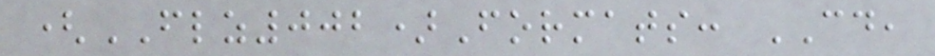(FLZ002)Formats: CD,
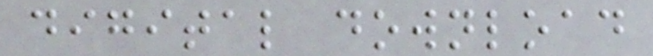digital download
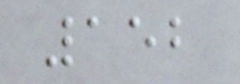152
